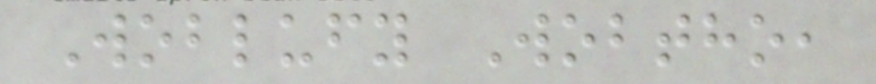Woblufy Wobtho,
